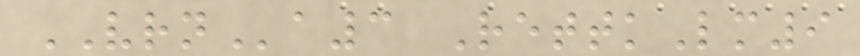VRNa3 RettkLm9
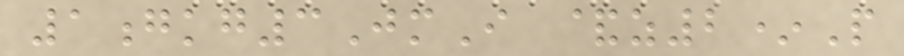1gkg3JmI &z2*P
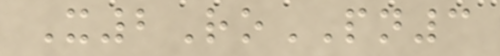X2RoPN3
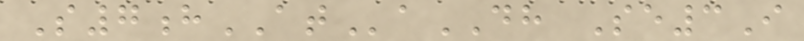S7hATaDH Se3I
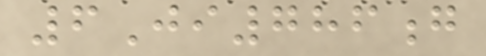6Ji786g
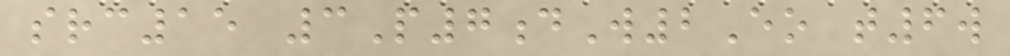src15 3P7dW2Eo t6w
